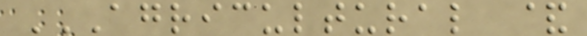AGRICULTURAL &
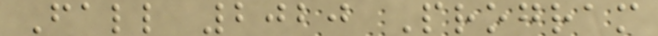Fall 2020 Program
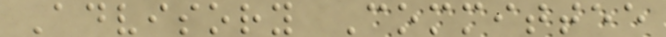Advisory Committee
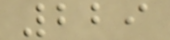229
